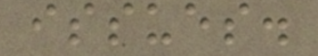issues.
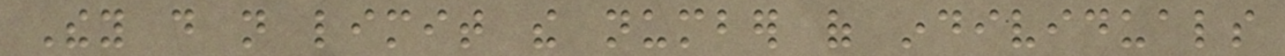They do not limit the number of individuals
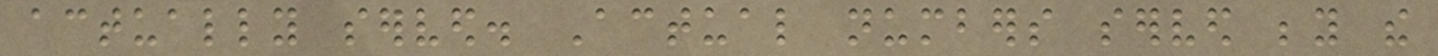actually served. Actual numbers served beyond the
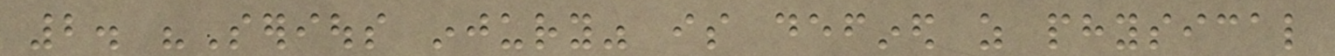2. "Serious injury" is defined as physical
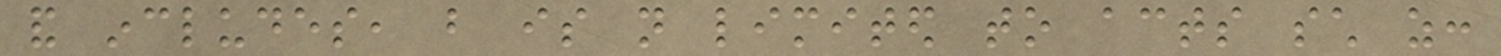and includes, but is not limited to acts such as:
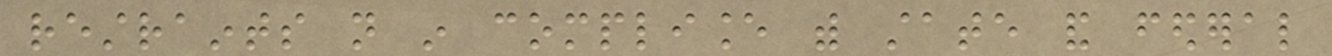restraints not in compliance with state and federal
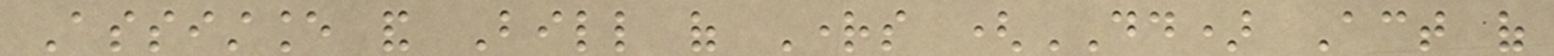Assistance and Bill of Rights (DD) Act of
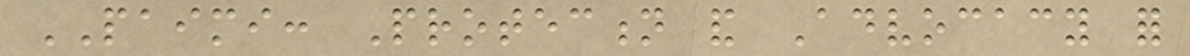PAIMI: Protection and Advocacy for
